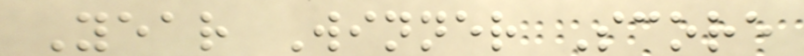Year Winner Score
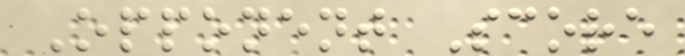Opponent Score
